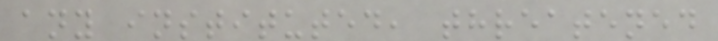any instituted, threatened
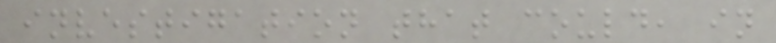investigation that could, in
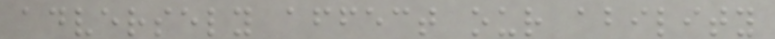adversely affect our ability
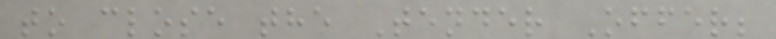to close the Tender Offer;
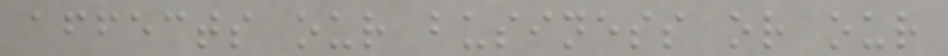affects our business or our
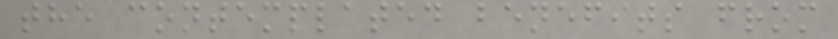the contemplated benefits from
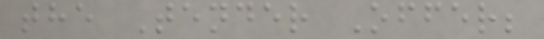the Tender Offer;
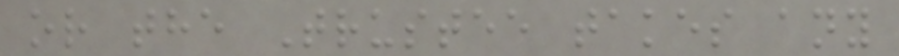or the Trustee takes any
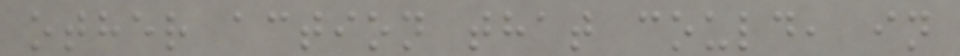other action that could, in
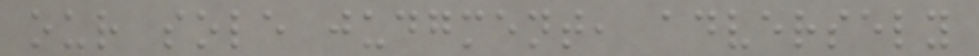our sole judgment, adversely
